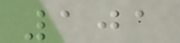101
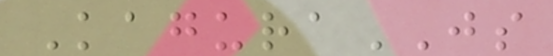KaguraJS
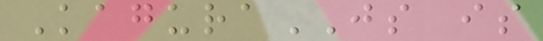KaguraJS is
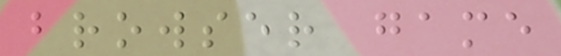browser game
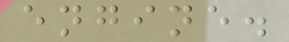engine.
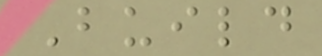Build
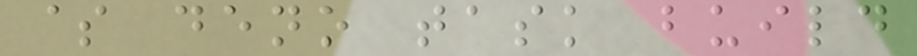$ deno task build
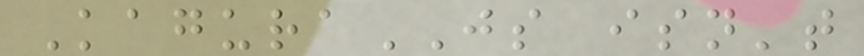KaguraJS isn't
